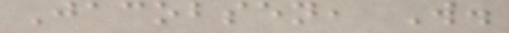Jacobsen, W.
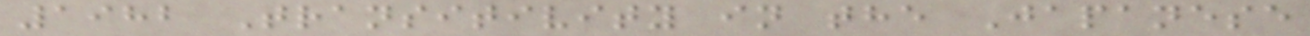1982 Transitivity in the Japanese
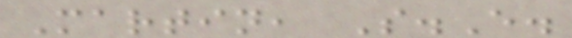Martin, S.E.
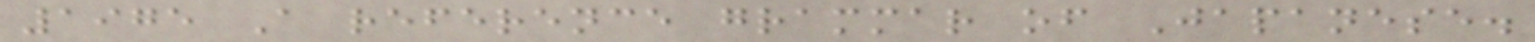1975 A reference grammar of Japanese.
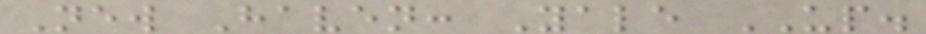New Haven: Yale UP.
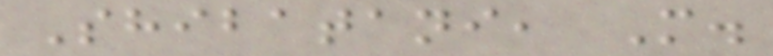Shibatani, M.
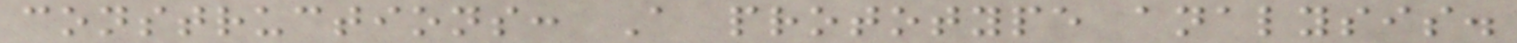constructions: A prototype analysis.
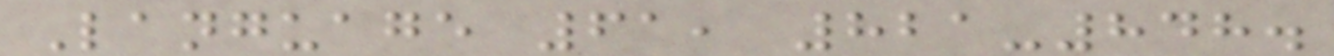Language 61, 821-848.
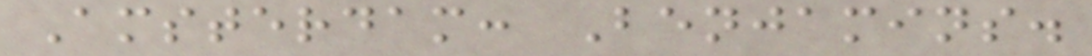Amsterdam: Benjamins.
